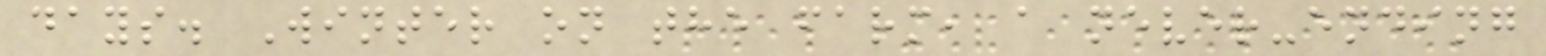days. Winter on the farm, a never-ending
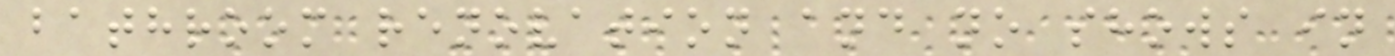bathroom renovation and no shows in
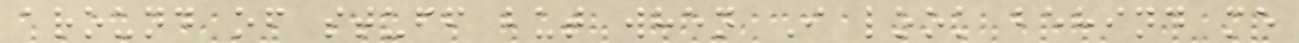around of stuff but when I look behind me
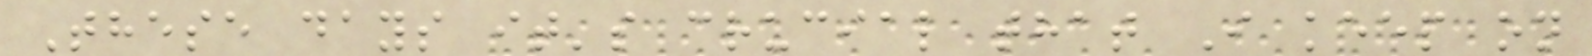These days it's crucial that I keep on
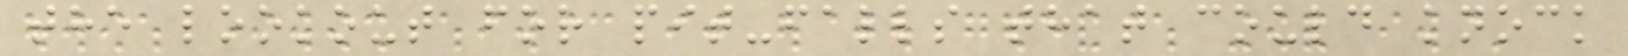the lookout for pit-falls that could knock
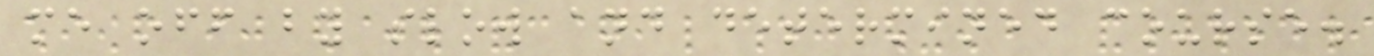me off by slow and determined course.
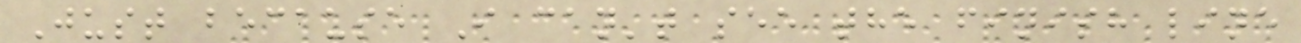Just because I can't see the finish line
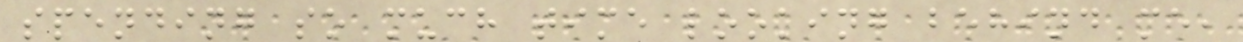spending so much time looking behind me,
